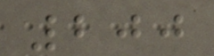200
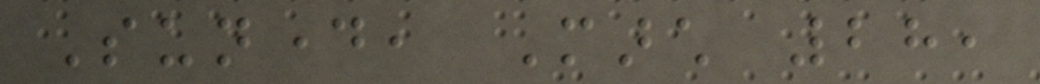Sunday, March 28,
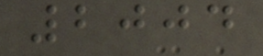2004
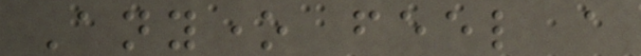Anyone feel a
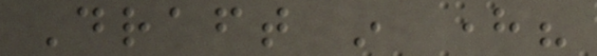Draft in here?
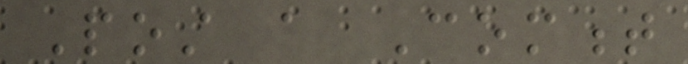Post a Comment
